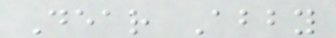Dear Abby
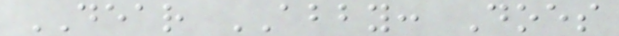DEAR ABBY: Does
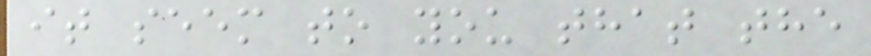it seem to you that the
